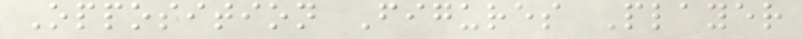Opposition Figures Player
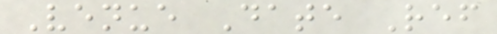Venue Date Ref
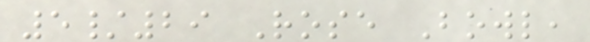5/29 Rose Bowl,
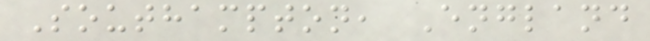Southampton, England
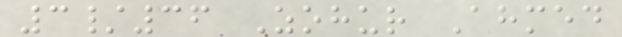3/36 Zohur Ahmed
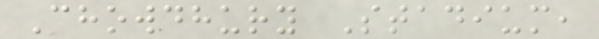Chowdhury Stadium,
